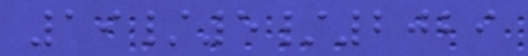19/5/2029
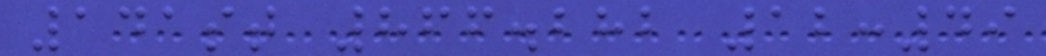141st 866.282 12:49
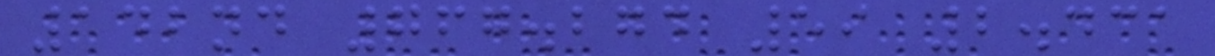142nd 767.274 59 2.431
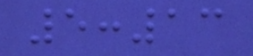5:13
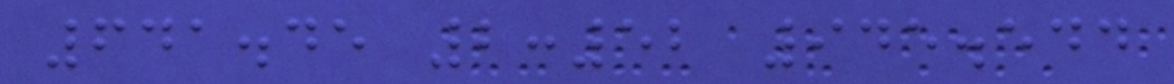641.45 2:52 945.544
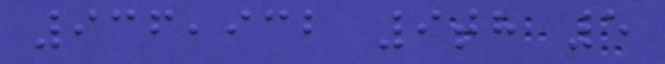936,932 9th 5
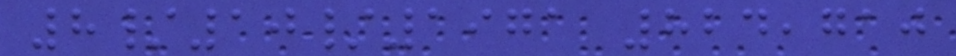8/10/1971 824,710
